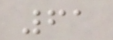61
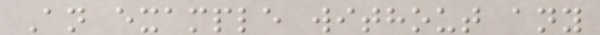An example without any
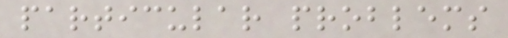particular problems
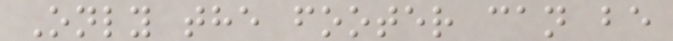Only the footer can be
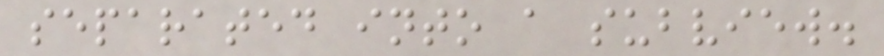separated into a subview.
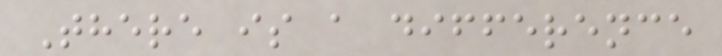There is a difference
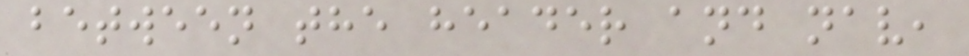between the header and nav,
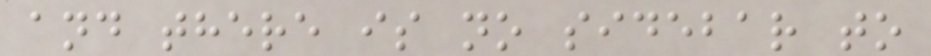and there is no sidebar to
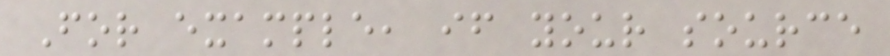For example, if your source
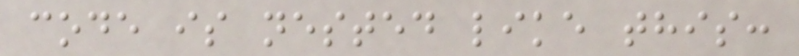code is nested like this:
